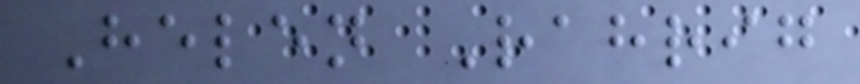Helen Rahrig
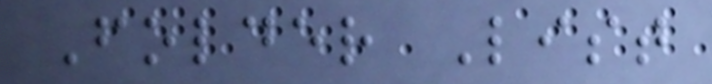Folder List
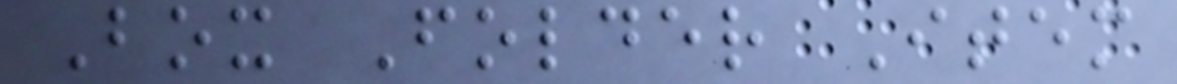Box Folder Item
